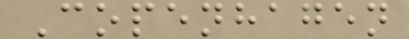Copenhagen
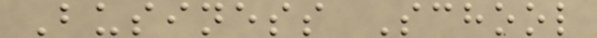Business School
